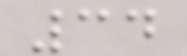34
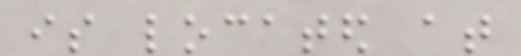is located at
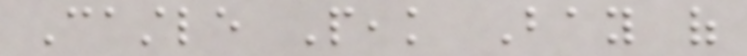Castle Peak Bay of
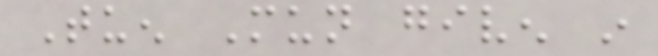Tuen Mun given in
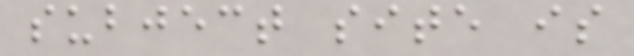subject site is
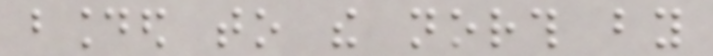bounded to the north by
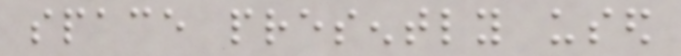space presently used
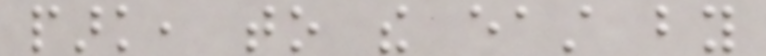park, to the east by
